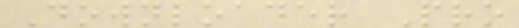Downloader Pro
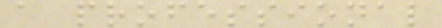a professional
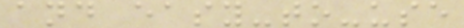and easy-to-use
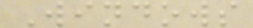Windows
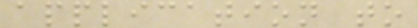application to
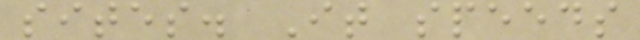sites. It speeds
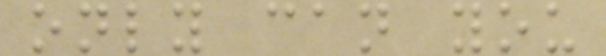only can you
